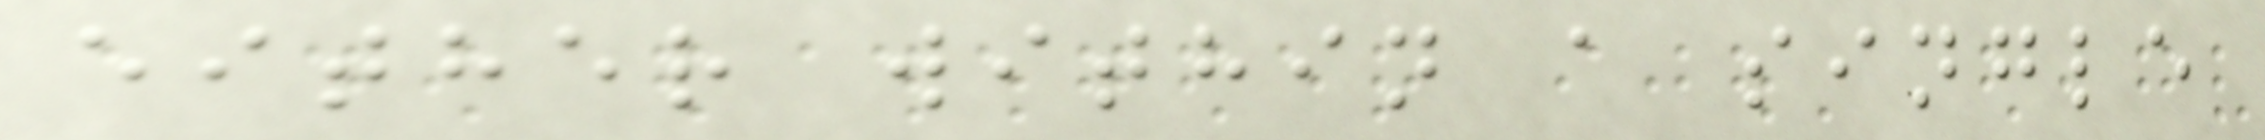either within a single
